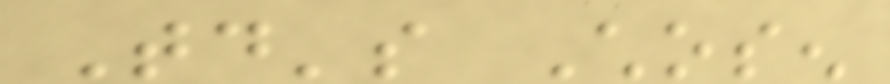Today's Chosen
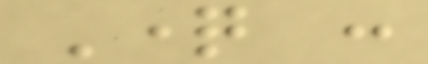Question :
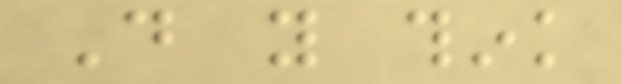Do you think
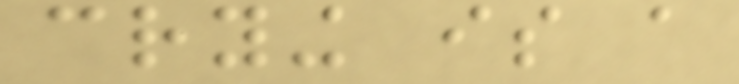crying is a
